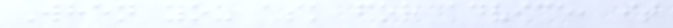When you ask for advice, it
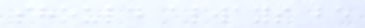should always be
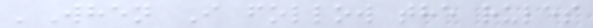'When I follow the rules
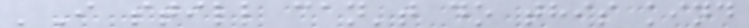'I still can't do this kind
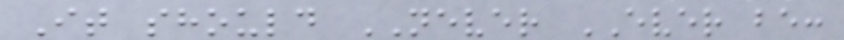It should NEVER EVER be:
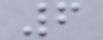6
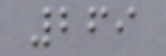269
